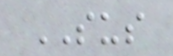SUS
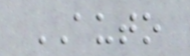AUTO
